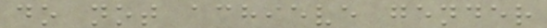do not achieve gender
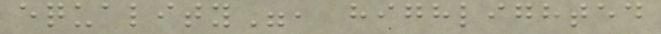equality", highlighted
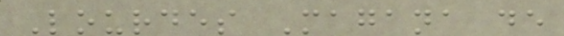Lourdes Magana de
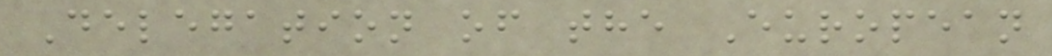Delegation of the European
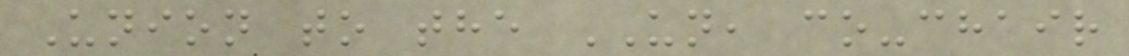Union to the UN, co-chair
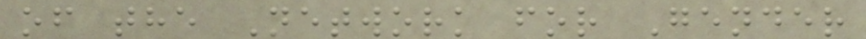of the Network for Gender
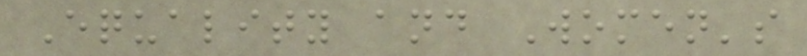Equality and Women's
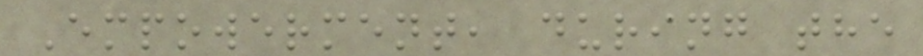Empowerment, during the
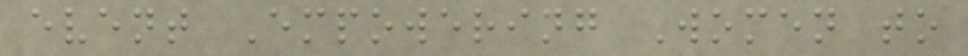event Empowering Women to
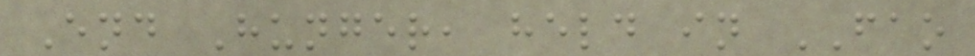End Hunger, held in FAO
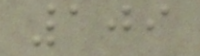109
